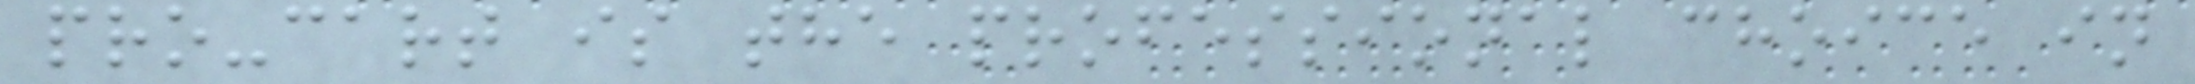pro-cart is the professional choice in
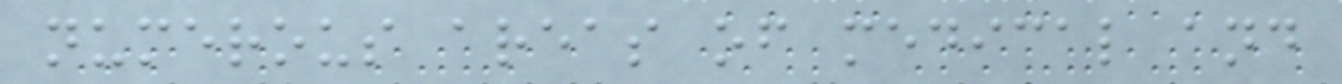numerous areas of medical and
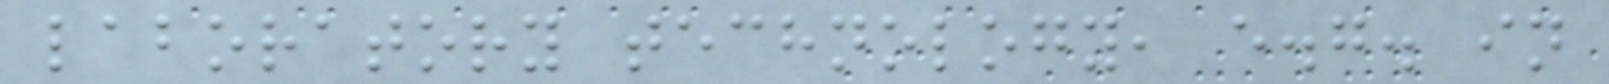laboratory technology, e.g. in
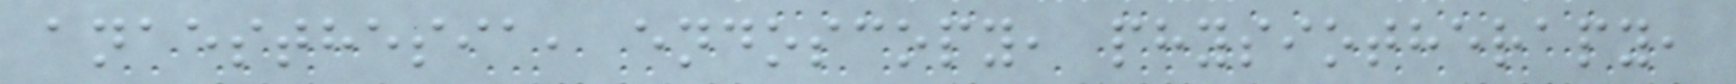anaesthesia, endoscopy, physiotherapy,
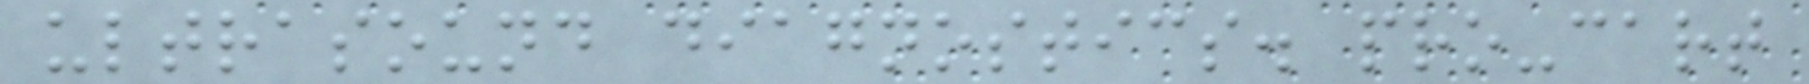ultrasound diagnostics. pro-cart
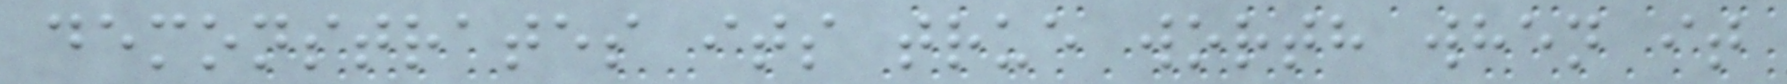demonstrates its true worth when it
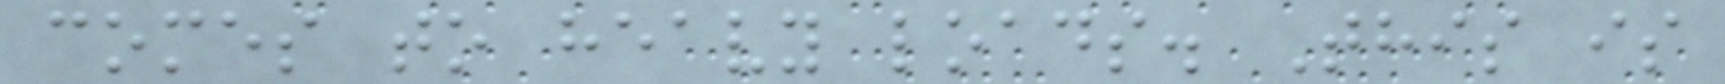comes to heavy loads. This is
